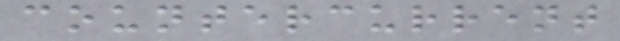countercurrent
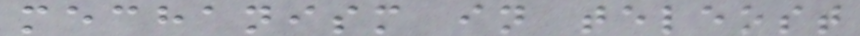mechanism in teleost
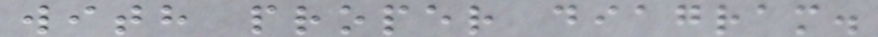with proper diagram.
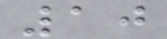10
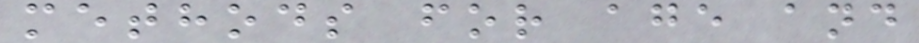methods for age and
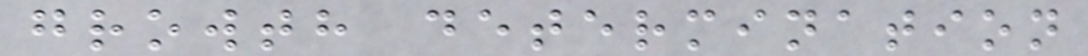growth determination
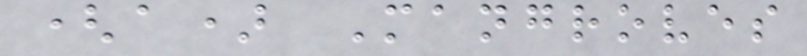(a) Mangroves
